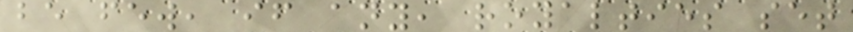be few, if any, royalties set
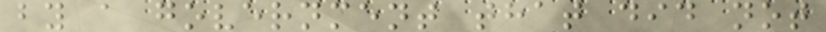by a government that did not
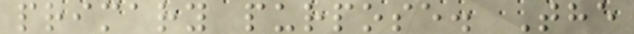primary purpose. The
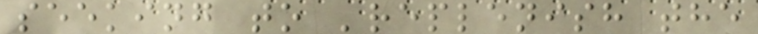seeking to 'replenish the
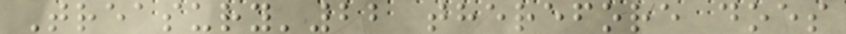Treasury'22 therefore does
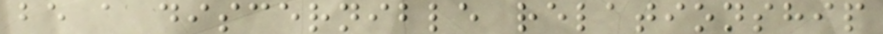be a discernible relationship
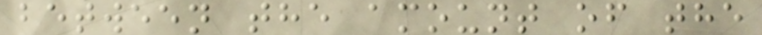between the amount of the
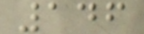146
